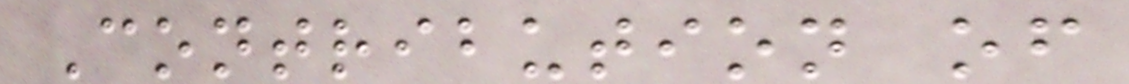Contribution of
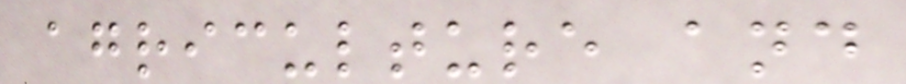agriculture and
